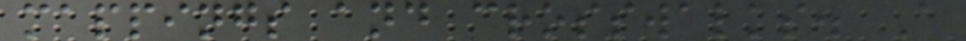mappings and crosswalks. A
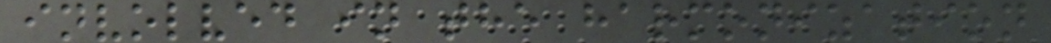involved in the harmonization
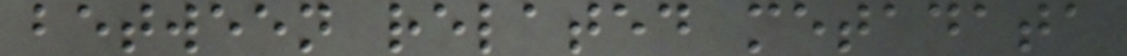between related metadata
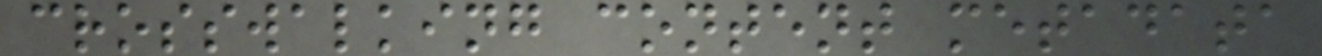crosswalking content metadata
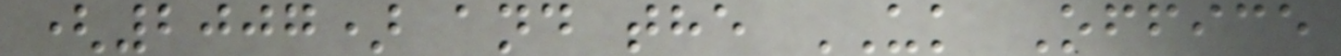(2007) and the UK Office
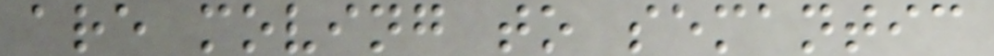are moving to semantic
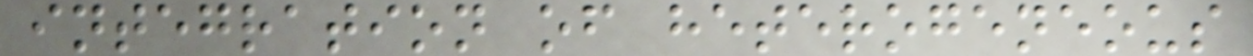integration of heterogeneous
